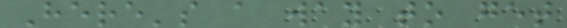Here's a way to get
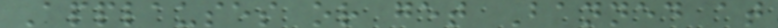Applauses or get Banned at
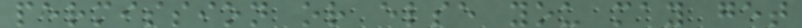permission or else you may get
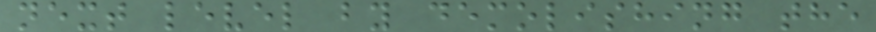next level by demolishing the
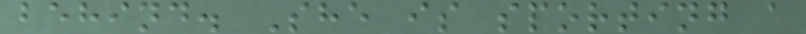behind. She is sporting a
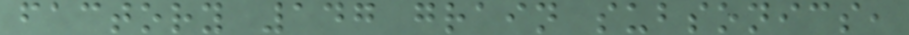factory 147 grain subsonics,
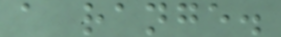a range.
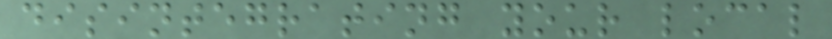disintegrating your local
